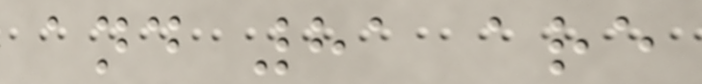and 81 are
